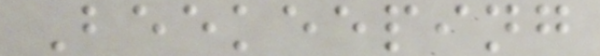Beekeeping
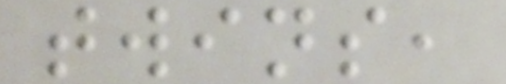twins,
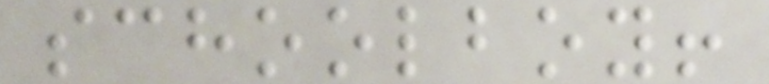schoolboy!
